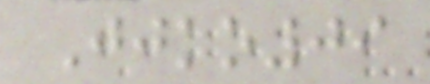Jjko09
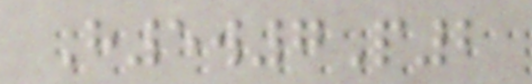H5w7P2
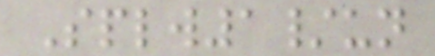Splw1/un
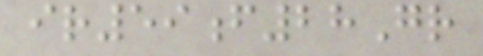ir59f28Gr
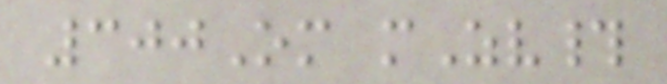300Om mZv#
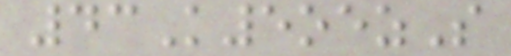43K5oezS
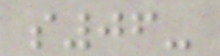s06-
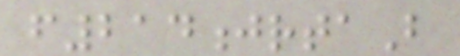f214jrtaB
